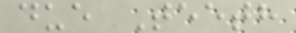due Teeth
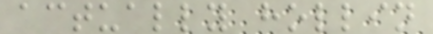actually hollin
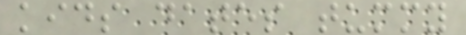kids dates tummy
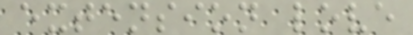extension love
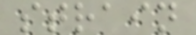strain
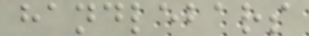handlebars
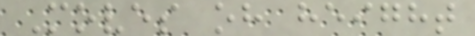Moves oh height
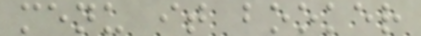menu it booker
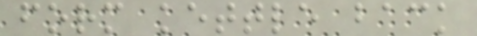form kettle back
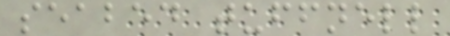seabed tuffnell
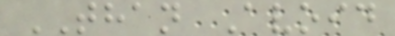THAN Avoid
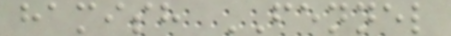hamish FENNEL
